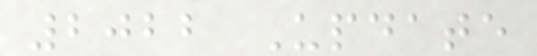2022 Update
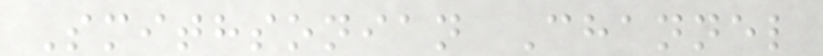Smithsonian Channel
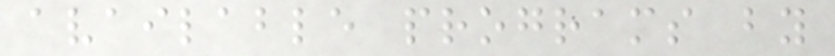available programs by
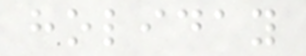holiday
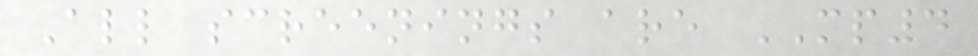All screenings are MP4
